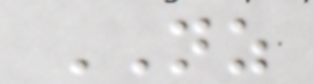NZ
